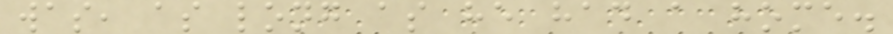was, as long as he had a home.
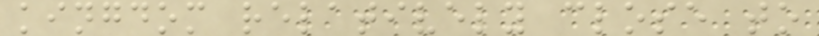kingdom relatively close to
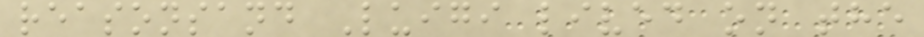reasonsand Luigi lived on the
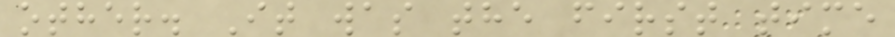other. It was the first time
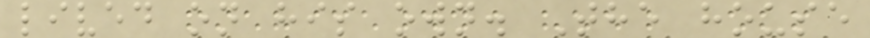lived on his own. The house
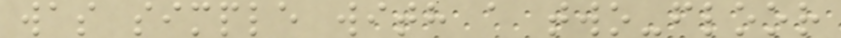was simple with a two-floor
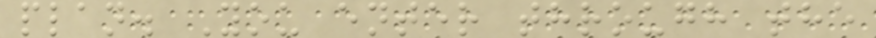plan. You enter through the
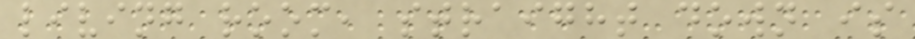living room, straight down is
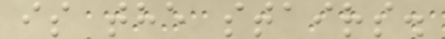is the stairs.
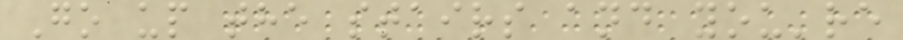Go up the stairs and you're
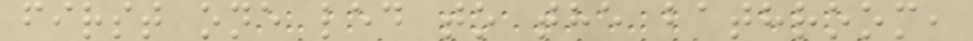first one led to the bathroom,
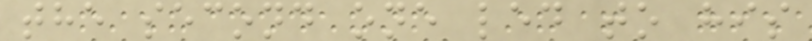the second one led to his
